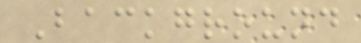Background
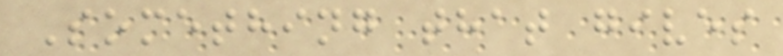Something that gives
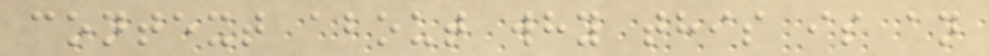context about why this is an
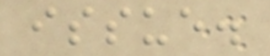issue.
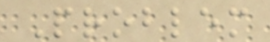Problem
